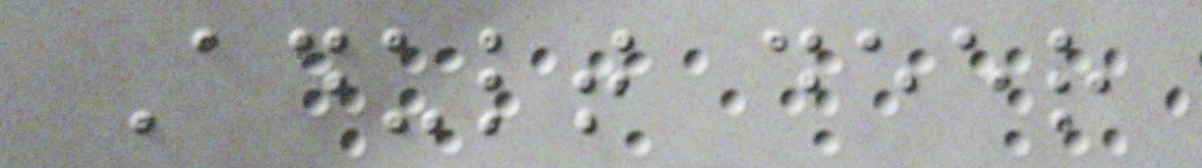Adult deer
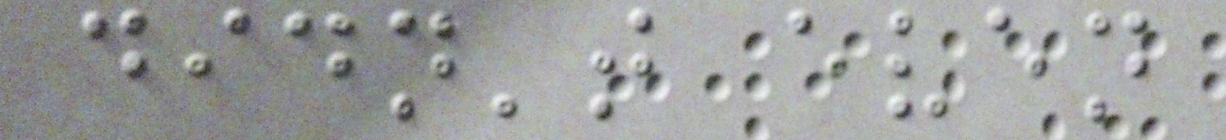didn't even
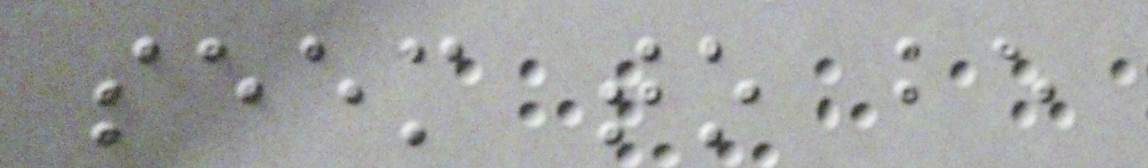seem to be
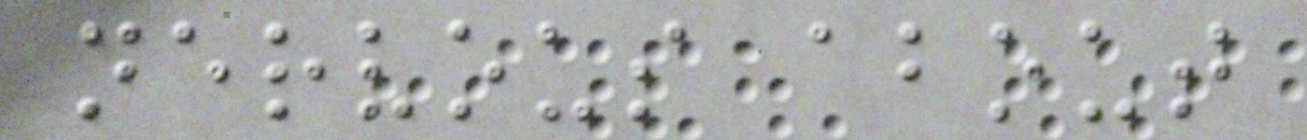nervous about
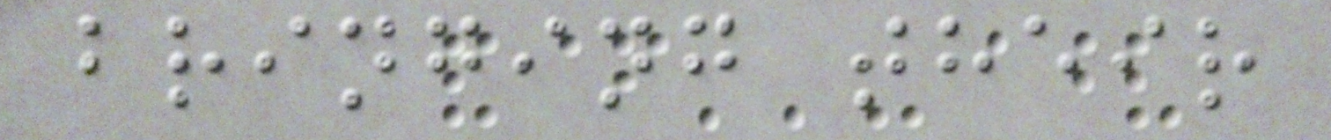bringing their
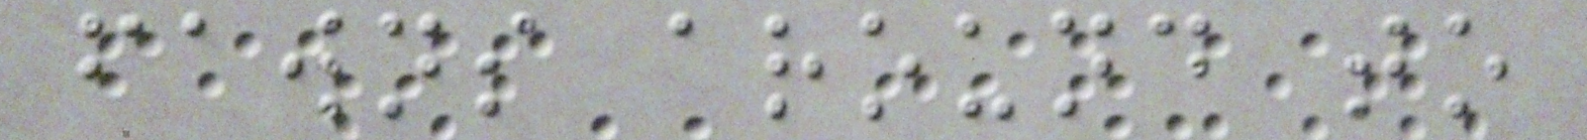fawns around to
